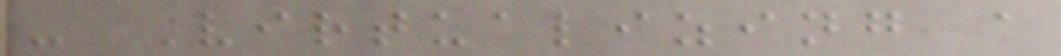- Virtualizing a
